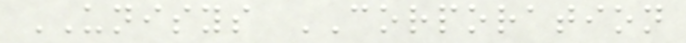UNISYS CORPORATION
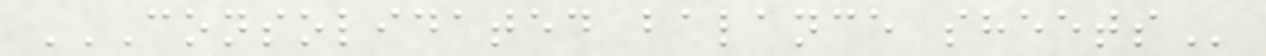CONSOLIDATED BALANCE SHEETS
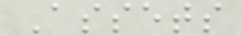Assets
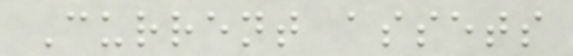Current assets
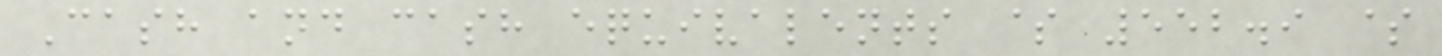Cash and cash equivalents $ 552.9 $
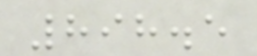898.5
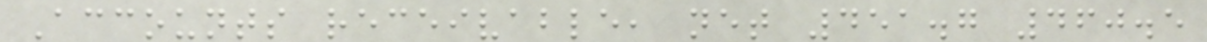Accounts receivable, net 451.7 460.5
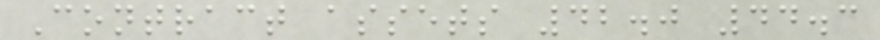Contract assets 42.0 44.3
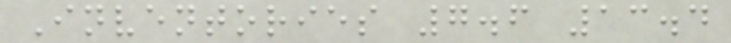Inventories 7.6 13.4
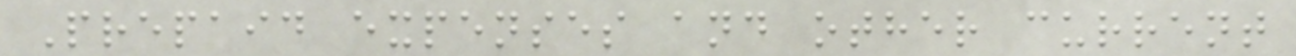Prepaid expenses and other current
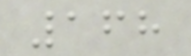168
